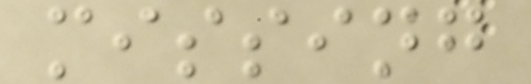missing
